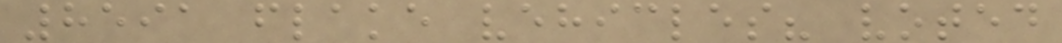8591 flake vehicles? voted
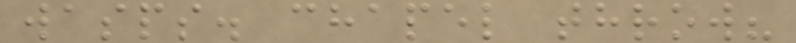wasps. chapel throw?
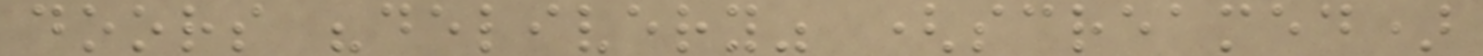doors "delivery" (screamed)
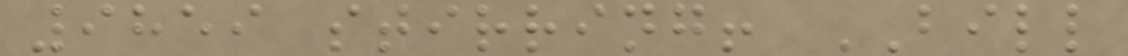9859 stirring! BILL
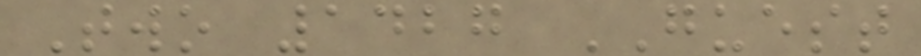Two 1427 GUEST
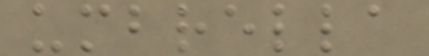umbrella
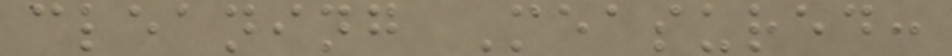cleaning Measured:
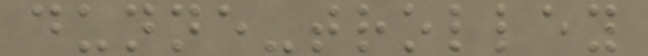dunne-trolley
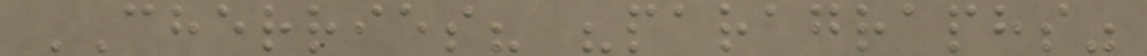CHERRIES? "paragraphs"
